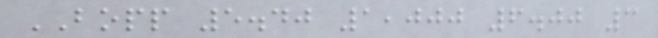BOPP 5.40 1,000 6.00 3
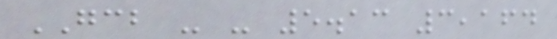GCB - - 5.13 3,164
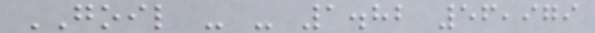GOIL - - 1.82 56,979
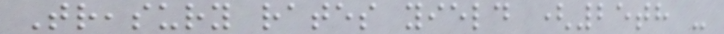Treasury rates yield (25th -
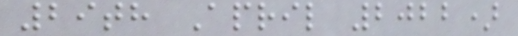29th April 2022)
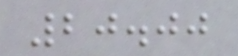20.00
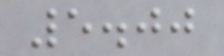5.00
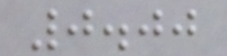0.00
